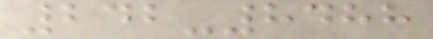242-8488
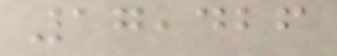17,426
